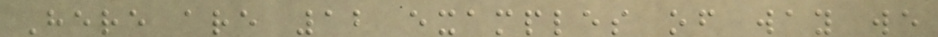Here are 12 examples of way we
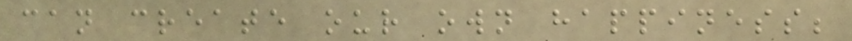can create our own happiness;
